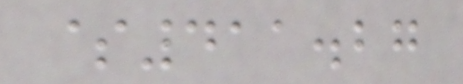$411.27
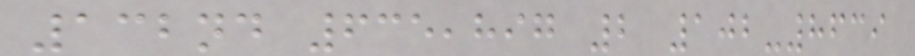132nd 635,897 2 102-8639
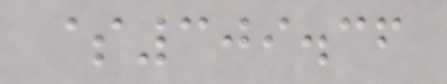$309.36
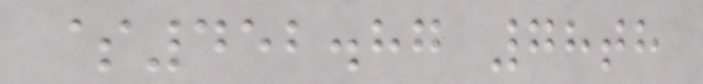$452.87 78th
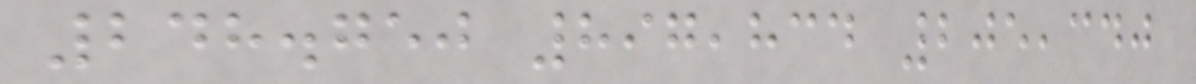248.750 897,834 205,340
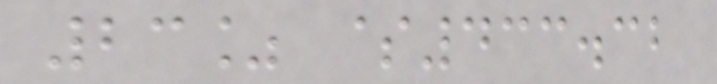23% $433.32
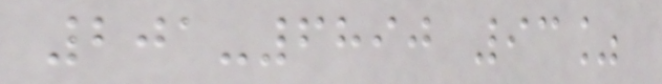201-6890 93%
